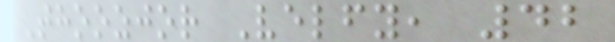Thoozjor Velfy, 42
